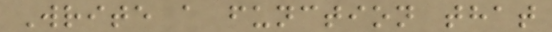Write a function that
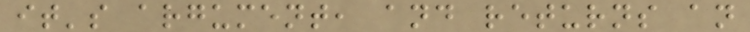it's argument, and returns an
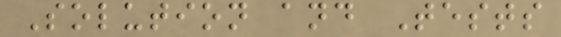Solution and Tests
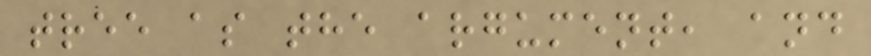tree as the argument, and
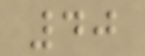40
